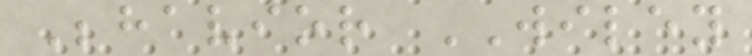Behavior WILEY
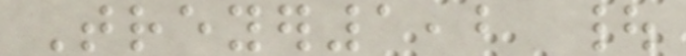Treyer1,2 |
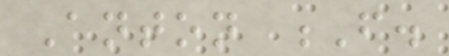Anton F.
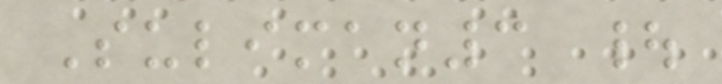Suliman3 |
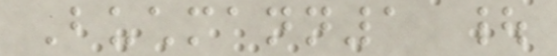Buchmann1 |
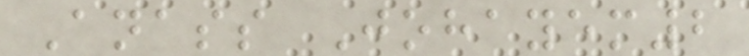Anass Johayem2
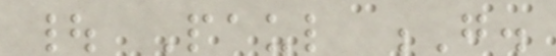| Paul G.
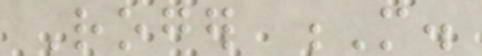Roger M.
